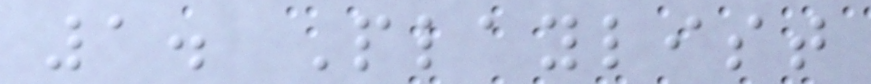1. Playlist
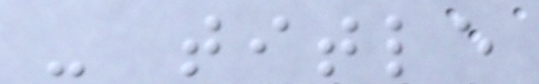- title
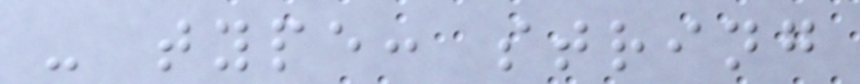- type: string
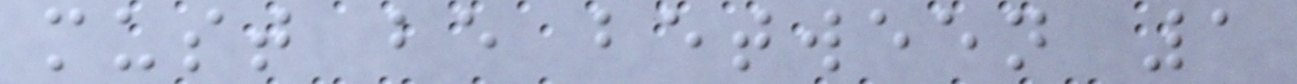must be between 1
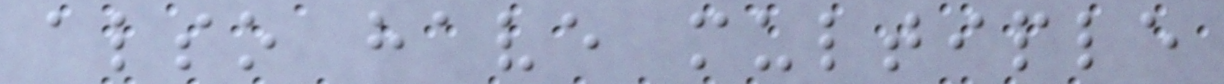also have multiple
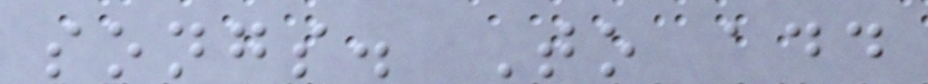songs. To add
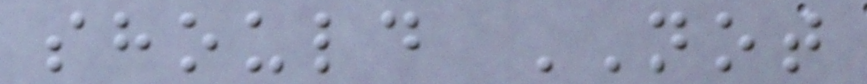should NOT
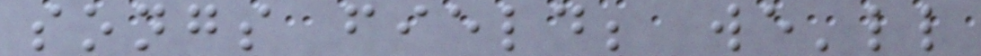songs field; we'll
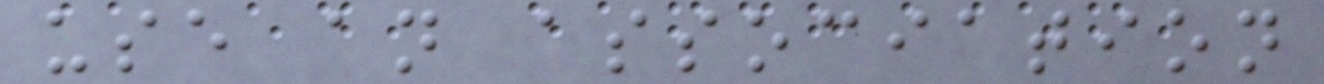use an association
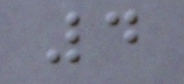4
